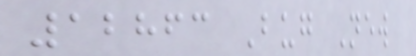12863 Bug New
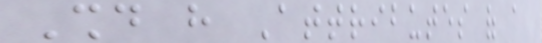Should have Attributes of a
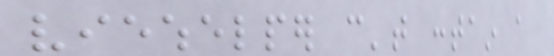viewhelper can't contain a
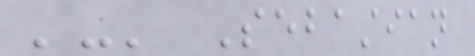'-' Sebastian
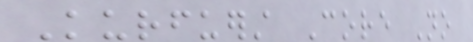Kurfuerst Core No
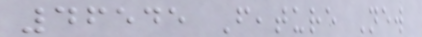46545 Feature New
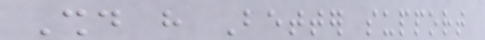Should have Better support
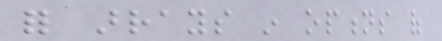for arrays in options of
